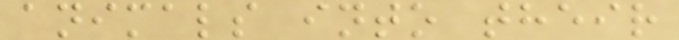animals into their
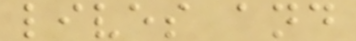lives and
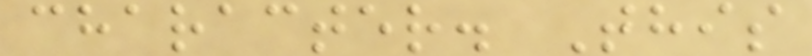character. This
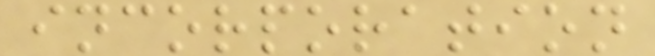incorporation
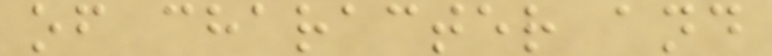of character and
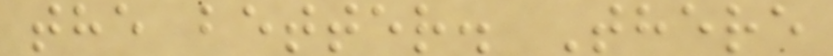the better. There
